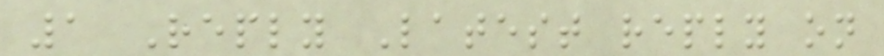1 Reply Latest reply on
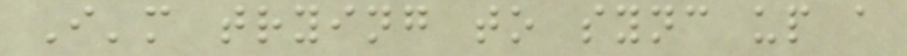I'm trying to sync up a
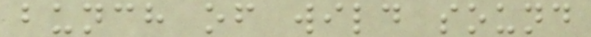bunch of wild sound
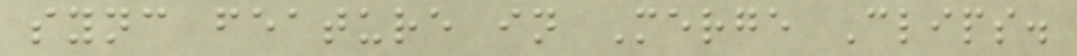sync feature in Merge Clips.
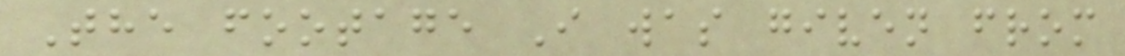The footage I was given from
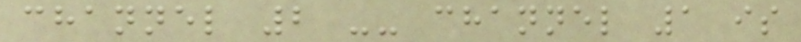channel 2 -- channel 1 is
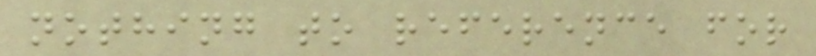nothing to reference for
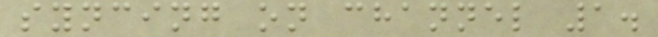syncing on channel 1.
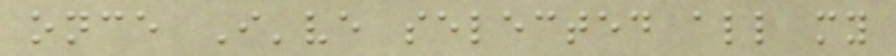once I've selected all my
